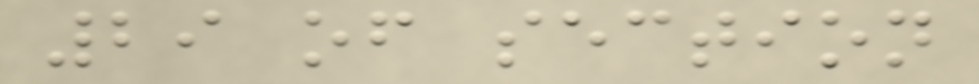29 of section
